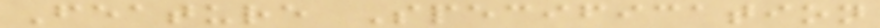Feature Specification
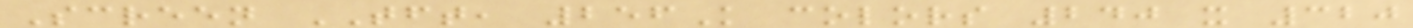Screen TFT, 256K colors 240 x 320
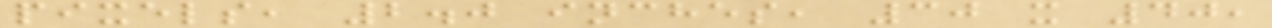pixels, 2.0 inches, 30 x 40,
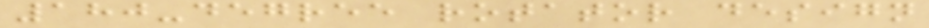180-degree rotator design
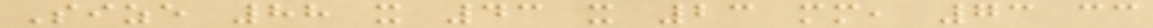Size 88 x 43 x 23 mm, 73 cc
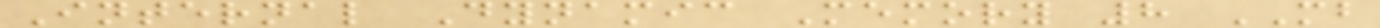Internal Dynamic Memory 8 MB
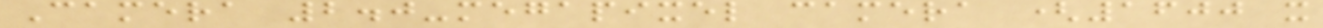Camera 2.0-megapixel camera (1600 x
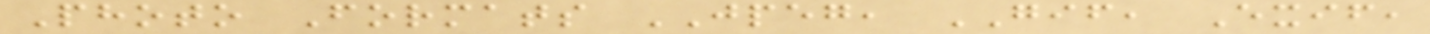Photo Formats JPEG, GIF, Exif,
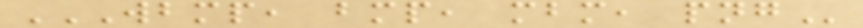WBMP, BMP, MBM, PNG
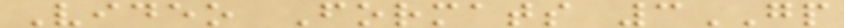Video Formats 3GP
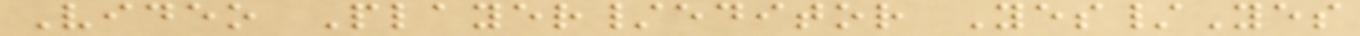Video Player/editor Yes/Yes
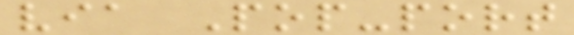via Pop-port
